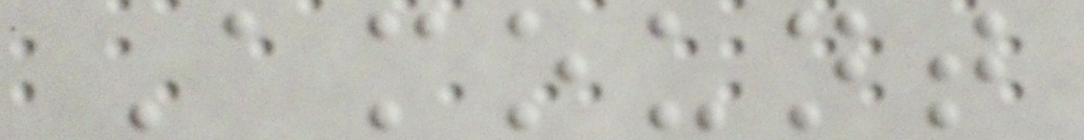Amount
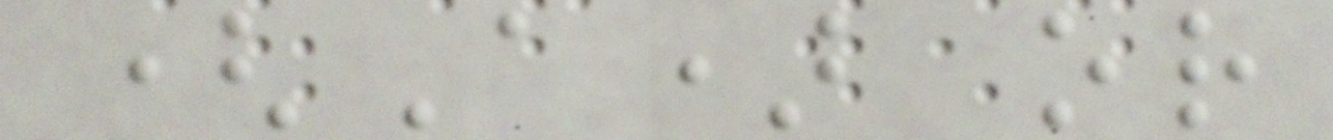(A) or
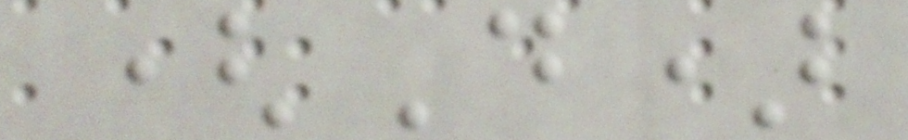(D)
